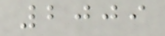2009
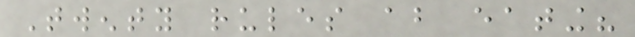Twenty rules about eating?
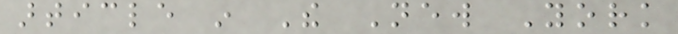article in The New York
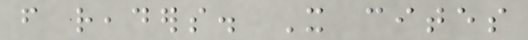from readers. It cites
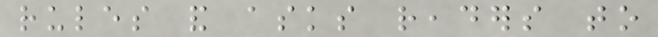rules and asks readers to
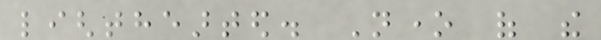lighthearted. None of the
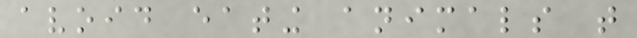avoid eating animals that
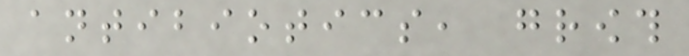antibiotics, growth
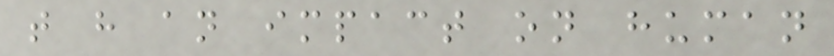that have an impact on human
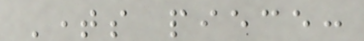Times piece:
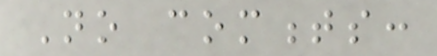No comments:
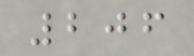206
